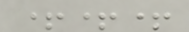+++
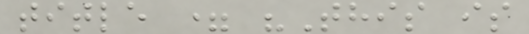title = "This is
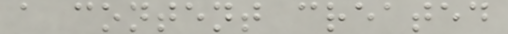a content created
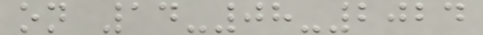on 14-08-2024
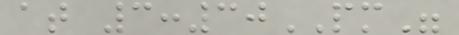at 3:30PM"
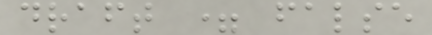draft = false
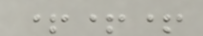+++
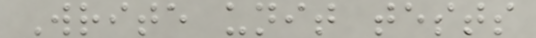Write unit tests
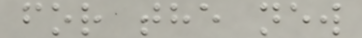for the new
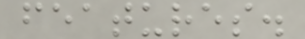features.
